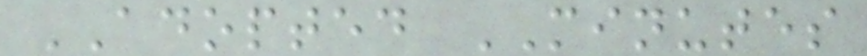ADOPTED MINUTES
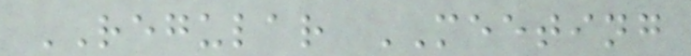REGULAR MEETING
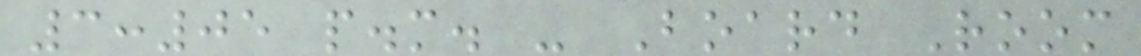3:05 p.m. - Board Room
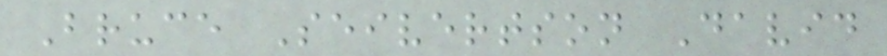Bruce Seivertson David
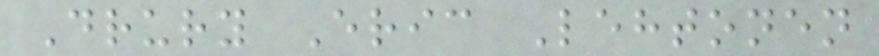Drury Eric Lehtonen
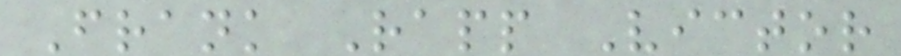Frank Rapp Victor
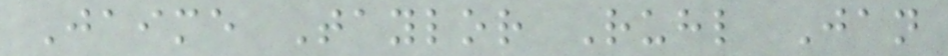Jaime Taylor Ruhl Jan
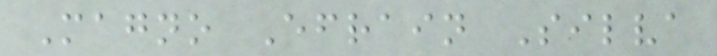Magno Efrain Silva
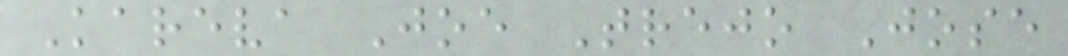Kareva Joe Trejo Jose
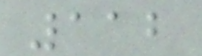112
